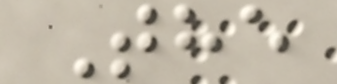The
